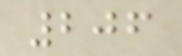206
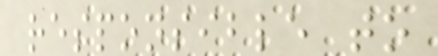responsible to
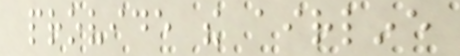provide the airline
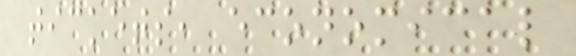tickets, economical
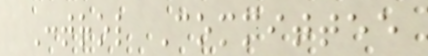Control Committee
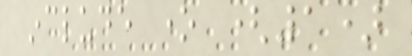include one (1)
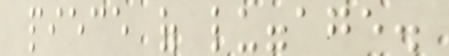piece of luggage.
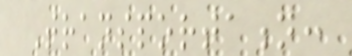Transportation:
